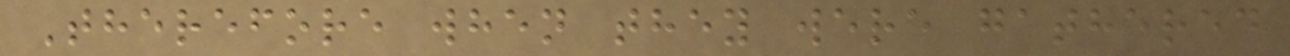Therefore when they were gathered
